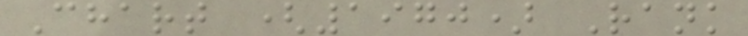Chart (1970) Rank
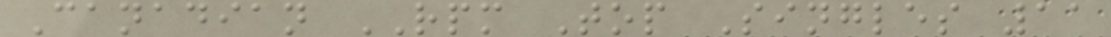Canadian RPM Top Singles 11
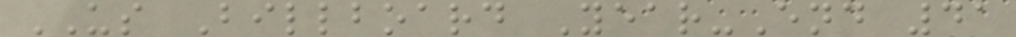US Billboard Year-End 41
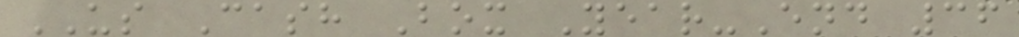US Cash Box Year-End 36
